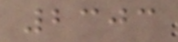2303
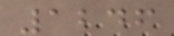1246
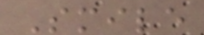Smile
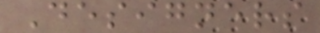Designers
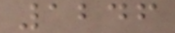1246
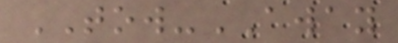TOW-AWAY
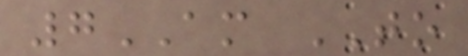7AM TO
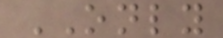ONLY
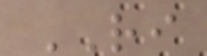RI
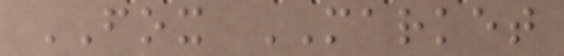FOX MARKET
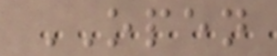OPEN
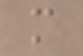m
